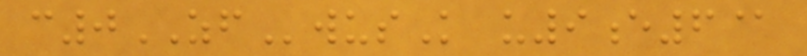c0ZFwusK u9e6@
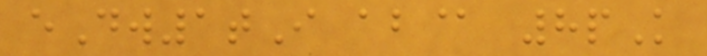eDw1tI ab@ 8pK
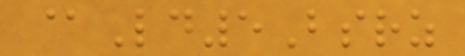@Ld5Bsrz
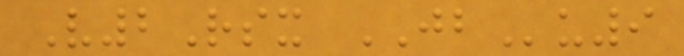V2Rsx JBu9
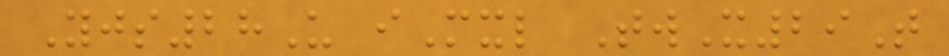Yjs28U iMxl TwX29T
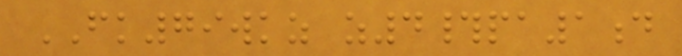FK79wkz z4#pa1d
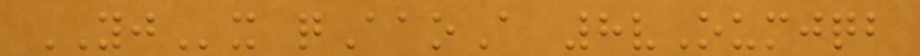YJx qAaoA 8vOumjqb
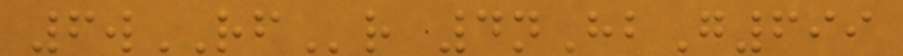6wRFr 4nHbG699
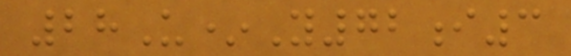28U*Y72i3
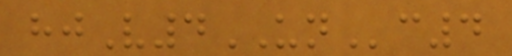hjV4UNc4
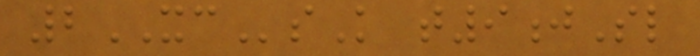2XCsK t9jSl
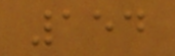154
